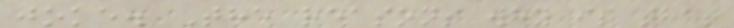joke. The reasons why is that
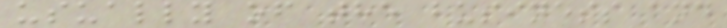usually of the business and
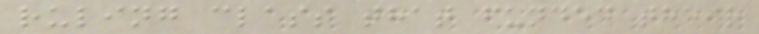ruling class that funded their
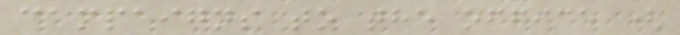campaigns to the office (
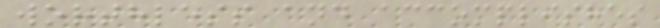worthless and accomplishes
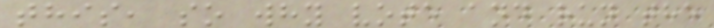this, so why vote and run the
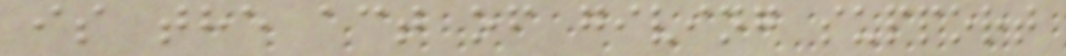is the act of giving support
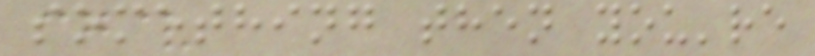something then you're
